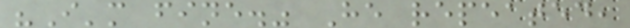"I'm fine." He repeated,
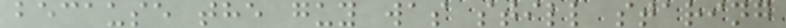because the guy was still staring
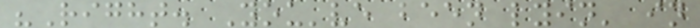"Right. You've been lyin' in
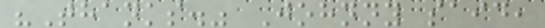"Thanks." Johnny said,
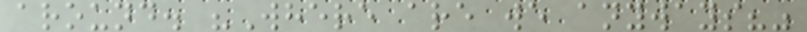around. "Where are we anyways?"
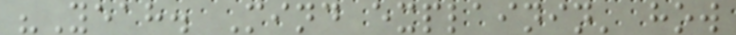"Yeah. Mind explainin' how
